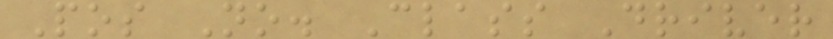Pos No. Class Driver
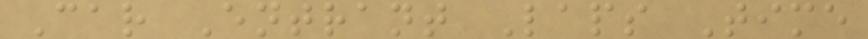Car Entrant Laps Time
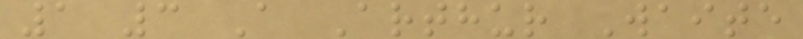1 3 A Arthur Waite
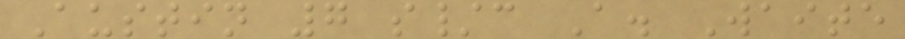Austin 7 s/c A. Waite
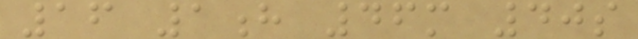16 1h 46m 40s
